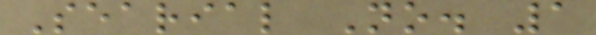Searial No. 1
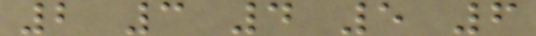2 3 4 5 6
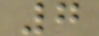7
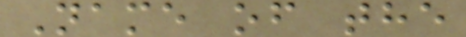Name of the
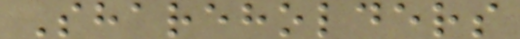Shareholders
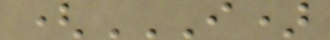(I)
